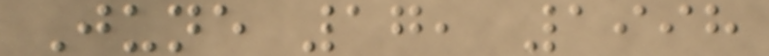June 17, 1998
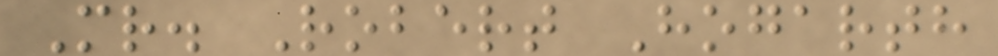Mr. Robert Hogarth
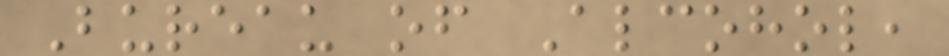Bureau of Alcohol,
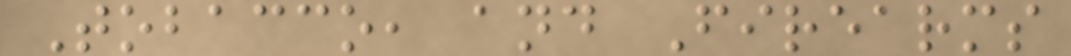Tobacco, and Firearms
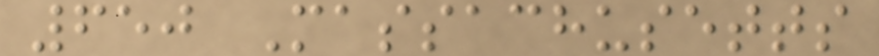650 Massachusetts
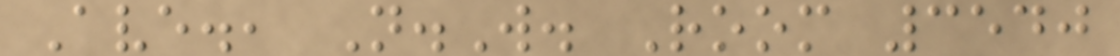Ave., N.W. Room 3540
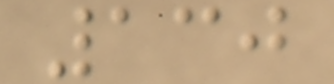130
